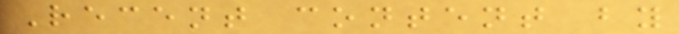Recent content by
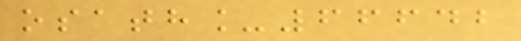osath_66642
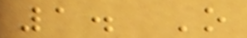1. O
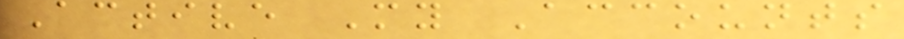Active My Accounts
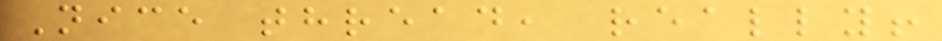Nice thread, really!
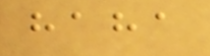haha
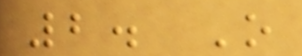2. O
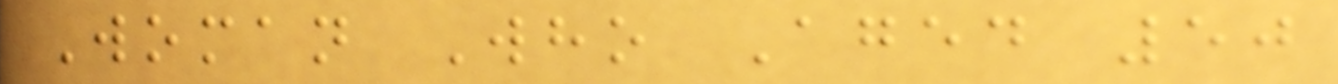Woman Who Aged 50
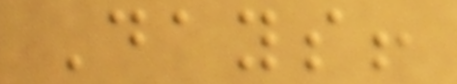Days!
